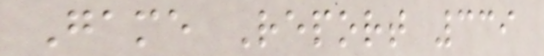Game Report 339
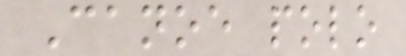Canoe polo
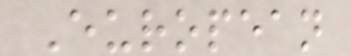European
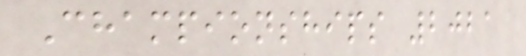Championships 2021
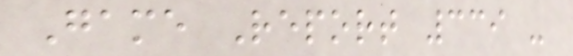Game Report 339 -
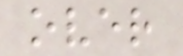over
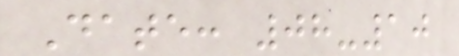Date: 08-10
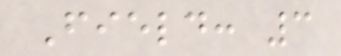Field: 3
